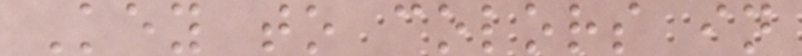Key to colors in
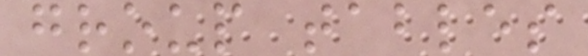group tables
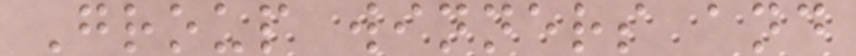Group winners and
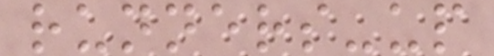runners-up
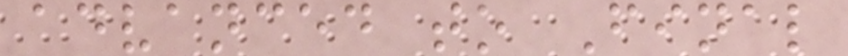advanced to Final
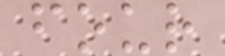four
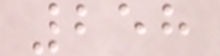258
